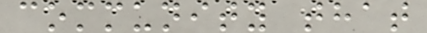community that
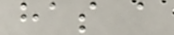has a
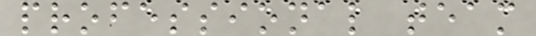professional team
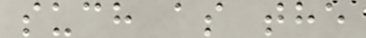such as the
